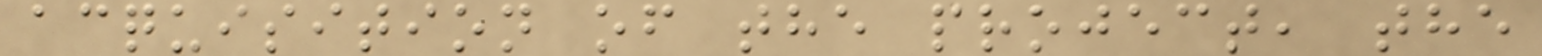acquisition of the project, the
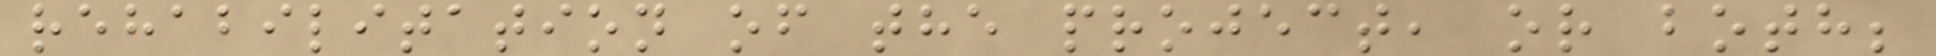rehabilitation of the project, or both;
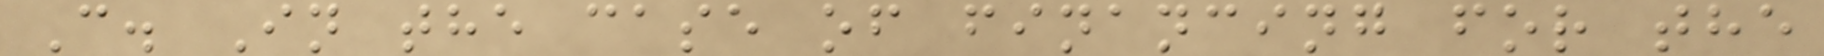C. In the case of financing for the
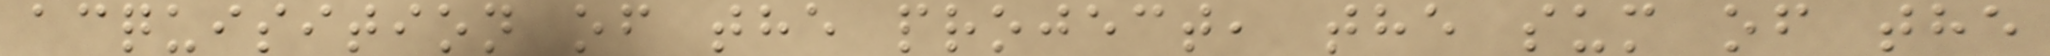acquisition of the project, the sum of the
